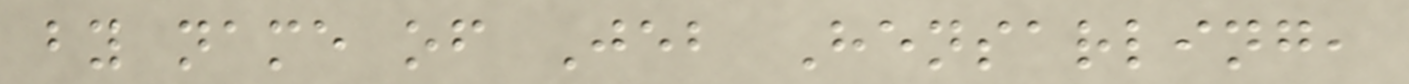by name of Jeb Hensarling,
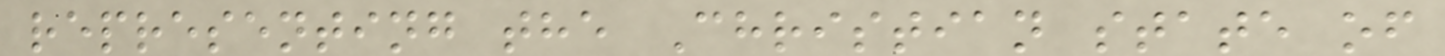representing the Christian state of
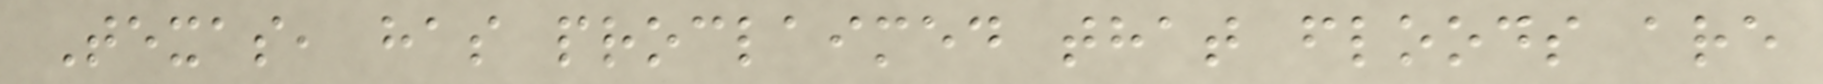Texas, has proclaimed that floods are
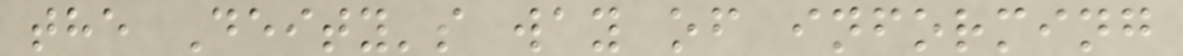the Deity's way of informing
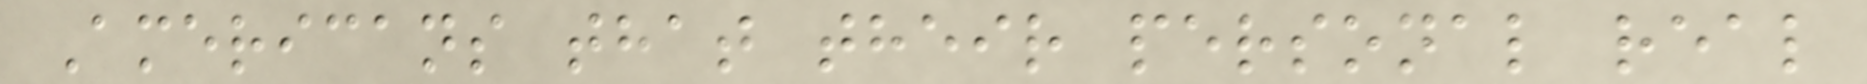Americans that their personal real
